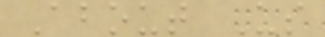About Us
